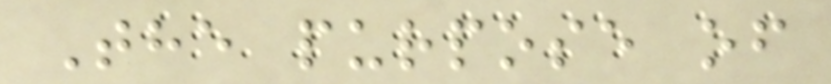The purpose of
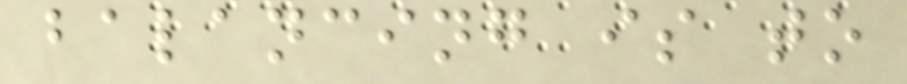balancing is to
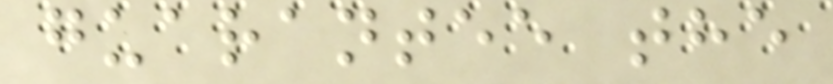guarantee the
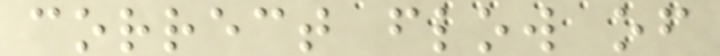correct flow of
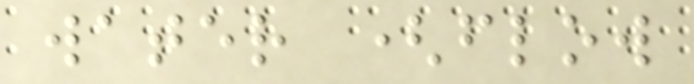water (flow
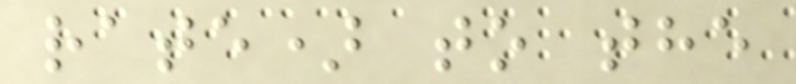rate) to the
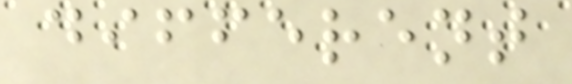different
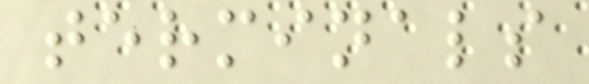terminals
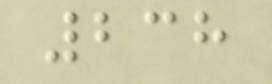238
